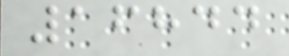16844
